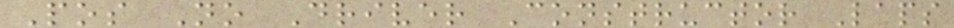Pos No Driver Constructor Laps
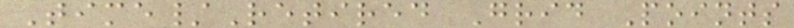Time/Retired Grid Points
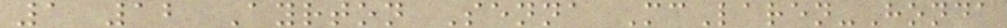1 12 Ayrton Senna McLaren-Honda
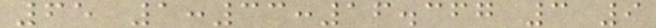65 1:33:16.367 3 9
